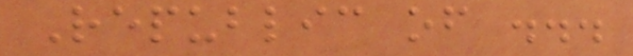Republic of ...
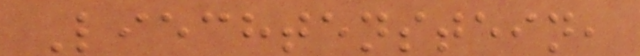Liechtenstein,
